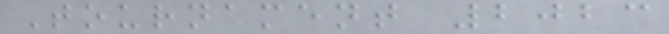Tournament 2023
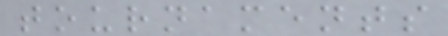tournaments
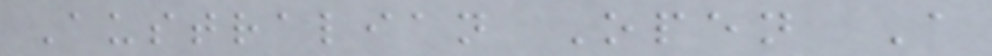Australian Open A
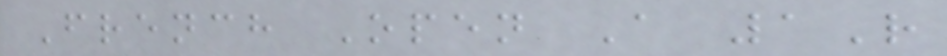French Open A 1R
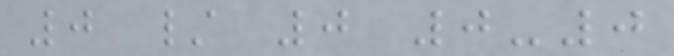0 / 0 0-0
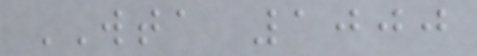WTA 1000
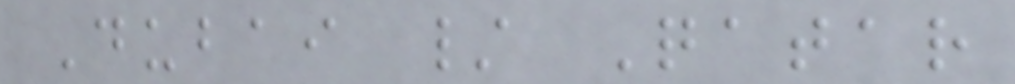Dubai / Qatar
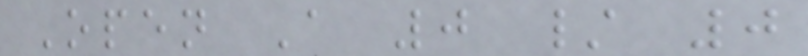Open A 0 / 0
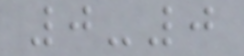0-0
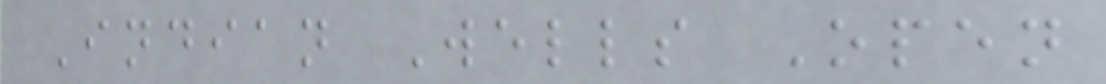Indian Wells Open
